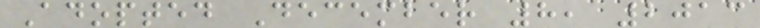Adopted December 8, 2013
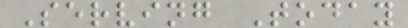Serving Today
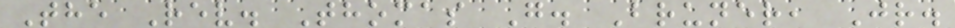The Rev. Thomas G. Bruner, Jr.
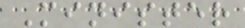Minister
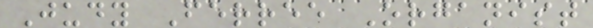Judy Ferree Organist
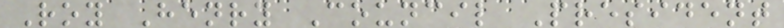Roy Henry Council President
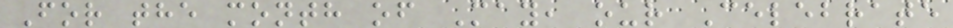For the month of May, our Celebrate
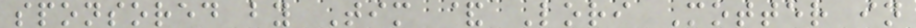sponsored by Tim & Lori Motter in
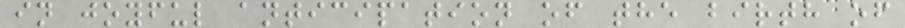in joyful anticipation of the birth of
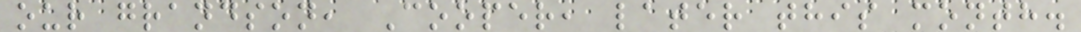our grandson, Cooper, later this month.
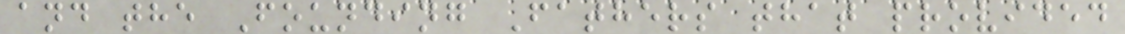and the Founding Fathers that provided
